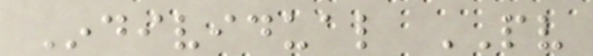Individual PV
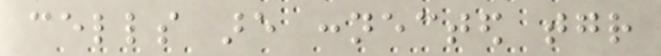cells are connected together
